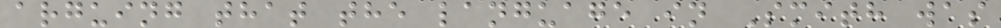arguing that the language in Smith was
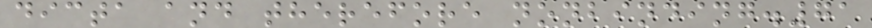dicta and therefore nonbinding.71
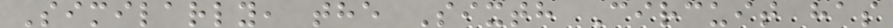Similarly, the Sixth Circuit has
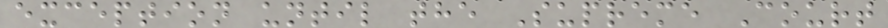exception until the Supreme Court
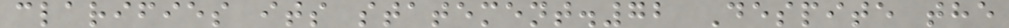clarifies its statement.72 Despite the
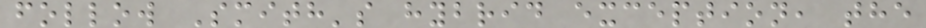follow Smith's hybrid exception, the
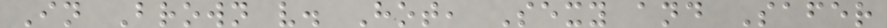In Brown v. Hot, Sexy and Safer
